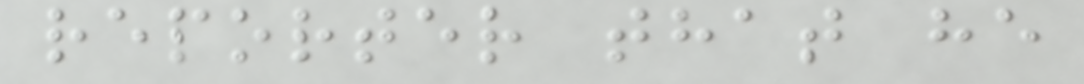reporter that he
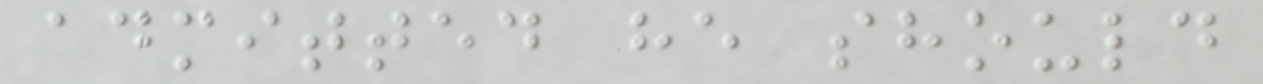admitted he should
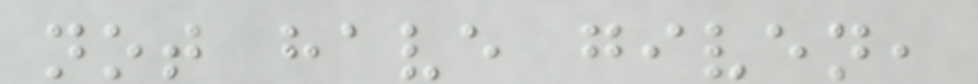not have given,
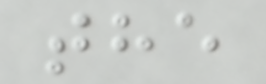the
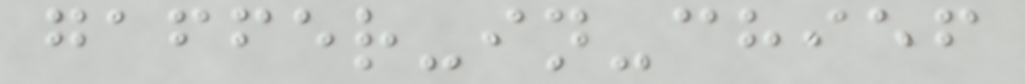gaffer-in-chief
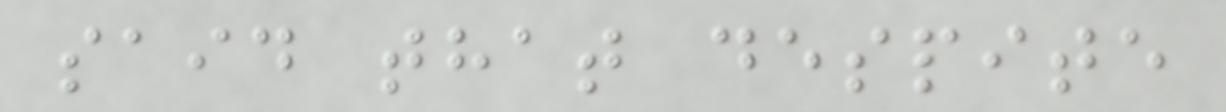said that despite
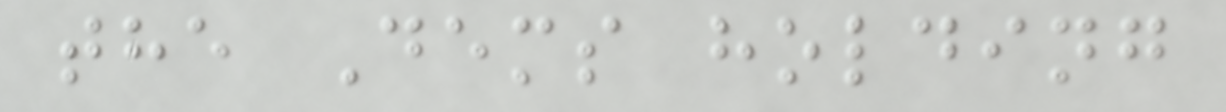the Dems holding
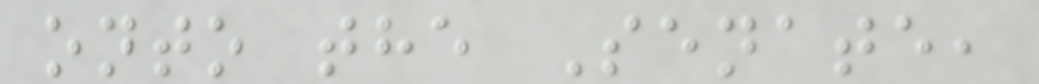onto the Senate,
